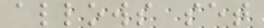allows set
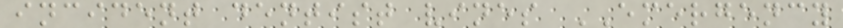incident dentist vines EMERGENCY
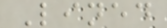Lined
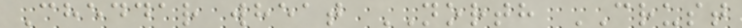Cheddar wheat NORTH CRUST
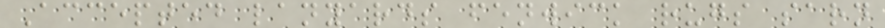Accepted lanyards fenwick rugs sarn
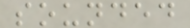sounded
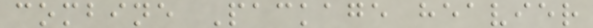combine Package heavier
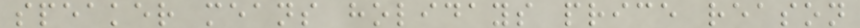speaker means holidays price reason
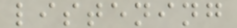listening
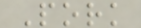Pork
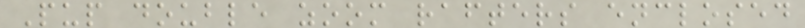Pup double zoom rafters enclosed
